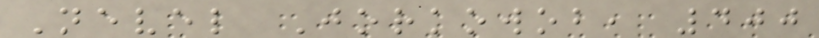Nevel Jorkowob, 400
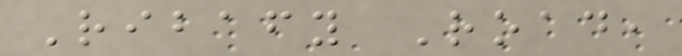Ribafy Road,
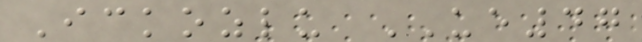Ickozlu UE47
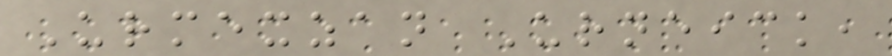Urmexzan Urneick,
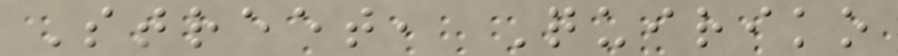Street, Quiriko
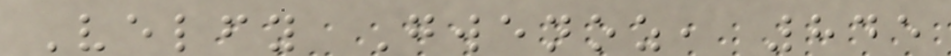Velfy Gwenoz, 845
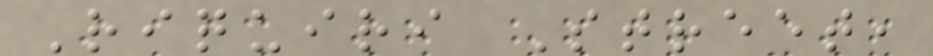Riquiri Street,
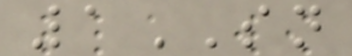1SN
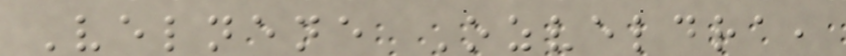Velnene Ozveldra,
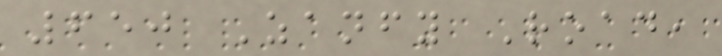650 Zanfy Road,
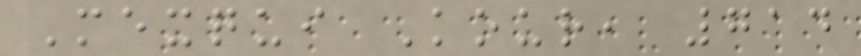Mexqui Kour, 714
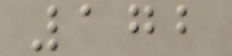172
